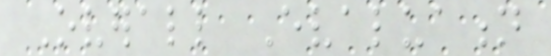Overall Evaluation
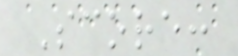Score:
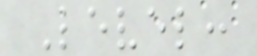Level:
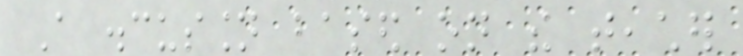A discussion based on the teacher
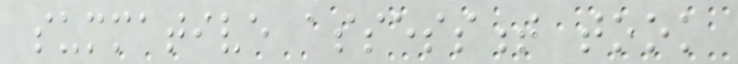summative assessment took
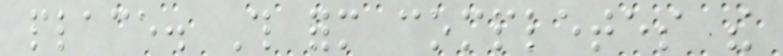place. This form completes the
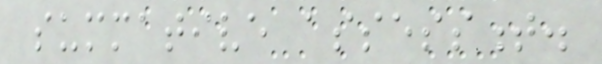summative assessment.
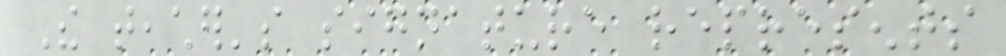The teacher's signature represents
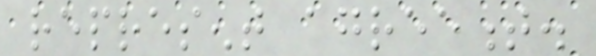represent agreement.
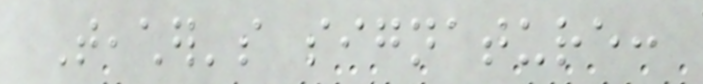Teacher's signature:
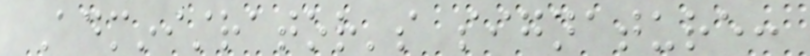Administrator's signature:
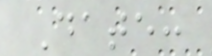Date:
